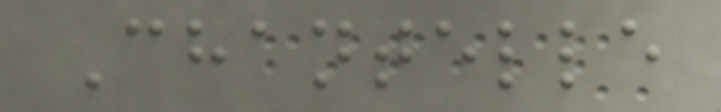Chantelle
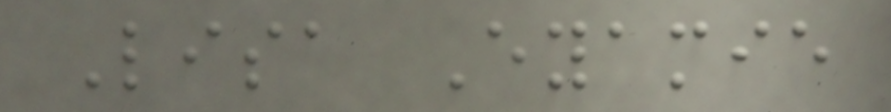Lisa Eyamie
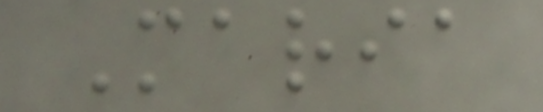Maria
